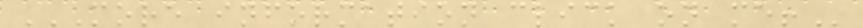MORE INFORMATION CLICK ON ME!
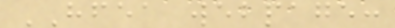HFEA webpage:
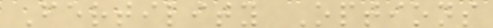Fertility Options
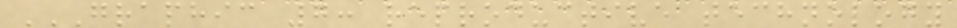GRAPHIC 7: REPRODUCTIVE TECHNOLOGY
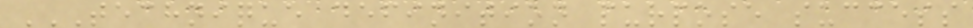TECHNIQUE DEFINITION PURPOSE SUCCESS
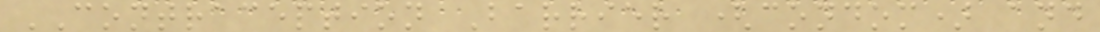CONTRACEPTION Barrier (condom) and
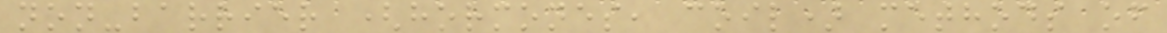non-barrier (hormones, coil) methods of
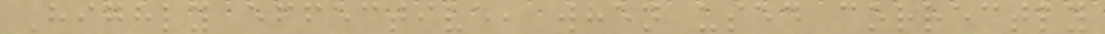Highly effective, when used correctly
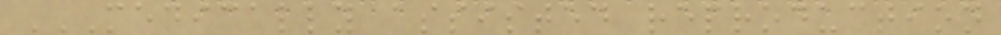MEDICALLY ASSISTED REPRODUCTION
